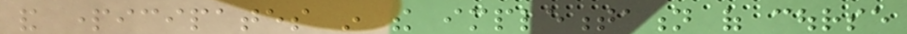and participates in the implementation of course
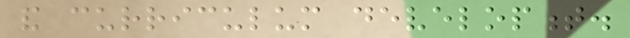and curriculum development.
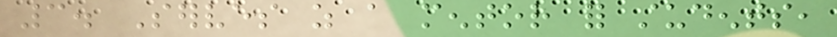3. Serves as a mentor for students,
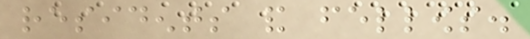residents and fellows.
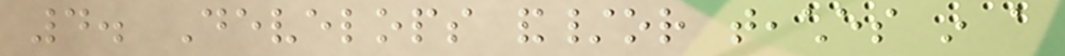4. Develops and/or teaches in a
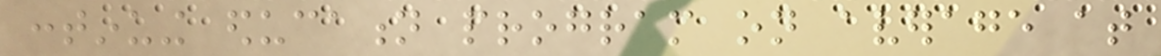continuing education program on average at
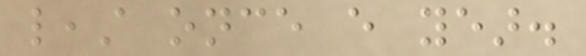least once every year.
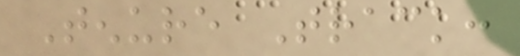Tenure Track:
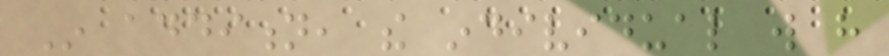In addition, the individual will have
